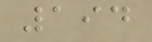194
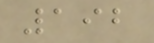192
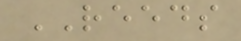REEDS
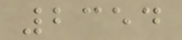2354
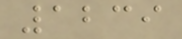1239
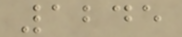1245
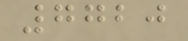7720
